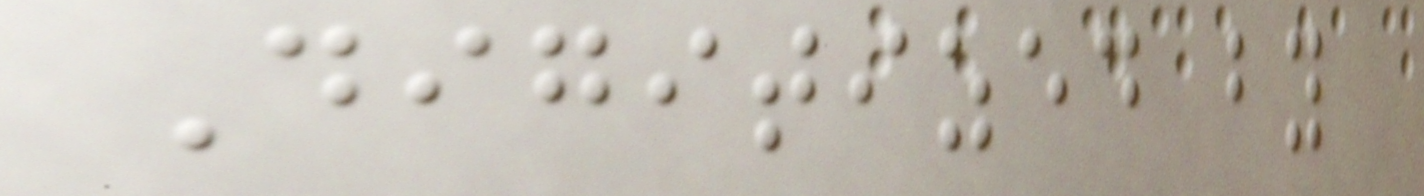Digitized by
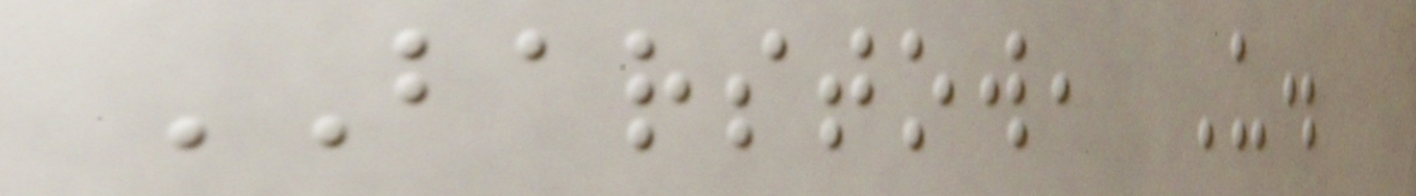BARSTOW, U.
